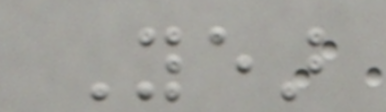Year
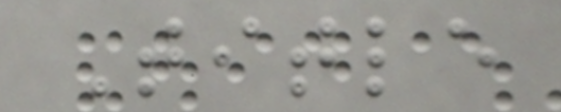Title
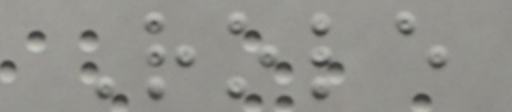Role
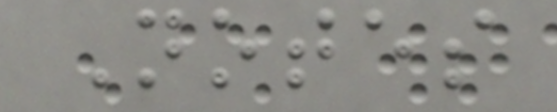Notes
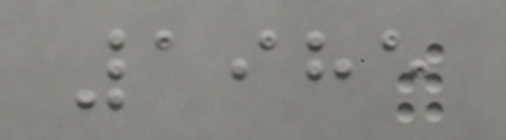1985
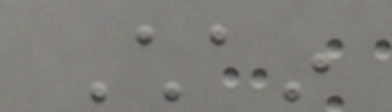Chain
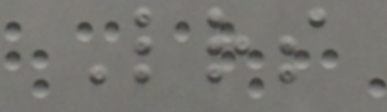Letters
